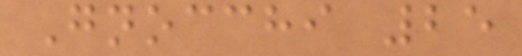Gnocchi 25
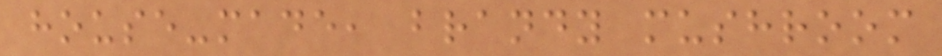house-made, brandy mushroom
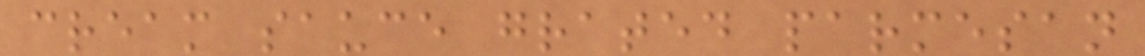cream sauce grated parmesan
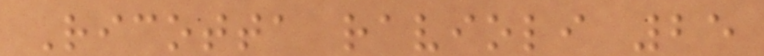Ricotta ravioli 25
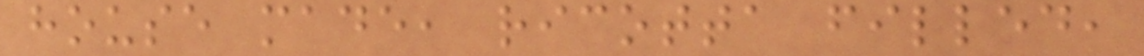house made, ricotta filled,
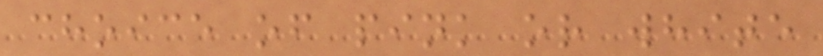choice of pink or white
